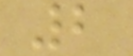2
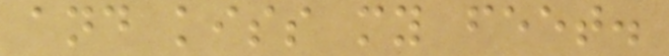and kiss my feet.
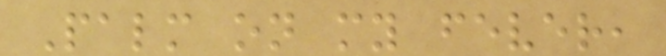Palm on my fever,
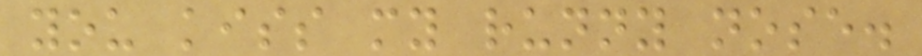you kiss my runny nose.
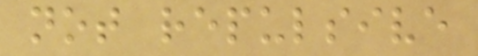not repulsive
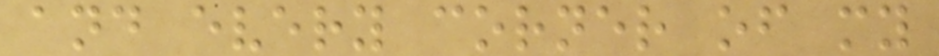and every corner of my
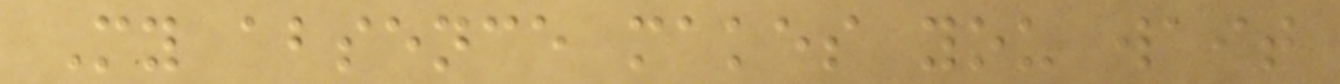My absence makes you wait
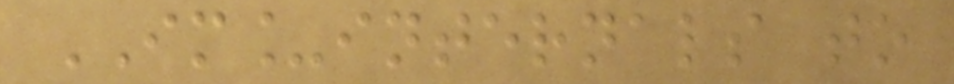IM_internals to
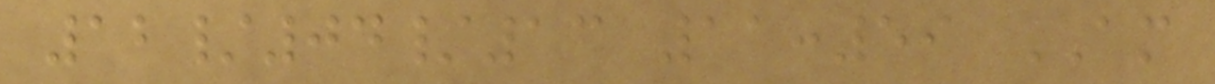12/04/13 11:59 AM
